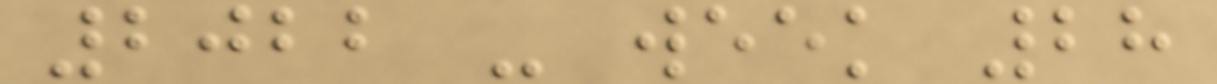2022 - week 28
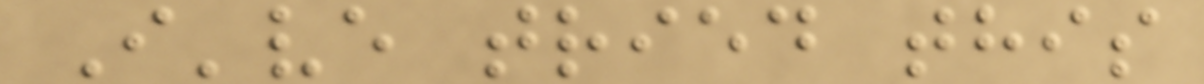I've tried this
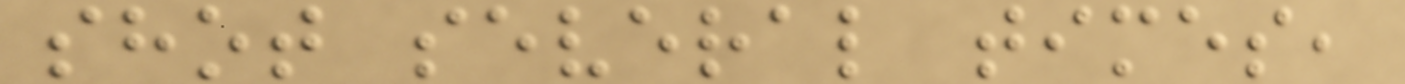shot several times,
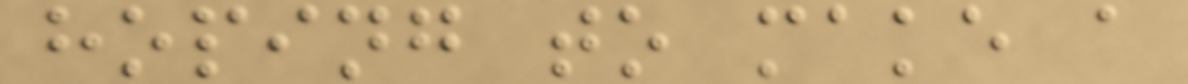hoping to make a
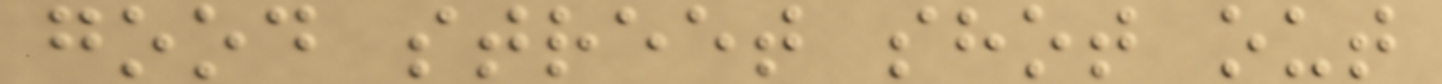good street shot out
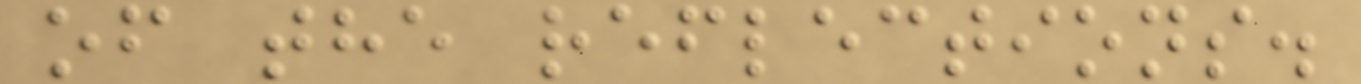of the reflections.
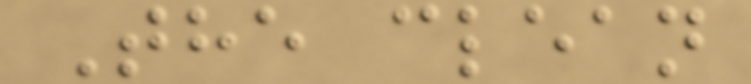The clean
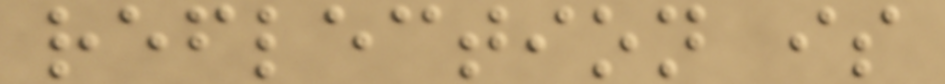reflection is
